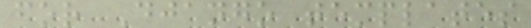for Django templates
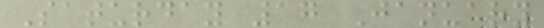Saturday 17 January
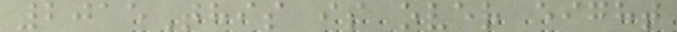2015This is over eight
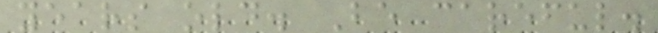years old. Be careful.
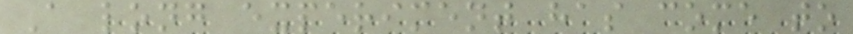A long experiment has come to
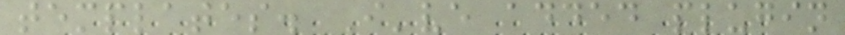templates. I've added plugin
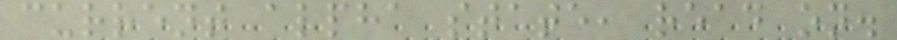current alpha state, read on.
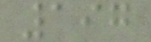197
